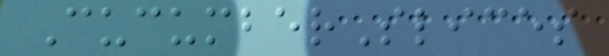CucumberSlices
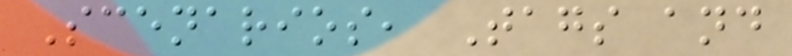Scenarios, Tags and
